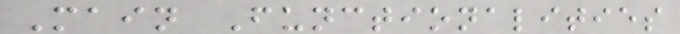Main Functionalities
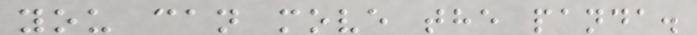you can move the panda.
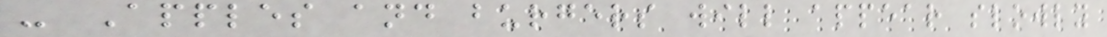- Apples and burgers will appear slowly
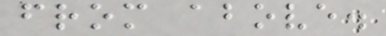from above.
